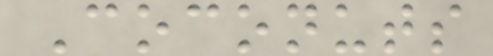Coconuts
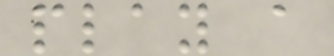play a
